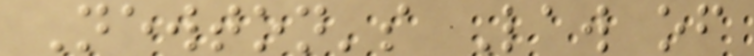Newton's Law of
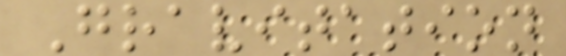Gravitation
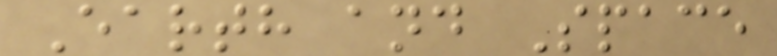Earth and Space
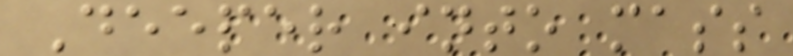Deeper into mass
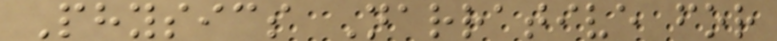Physics Narrative for
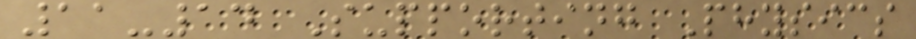11-14 Supporting Physics
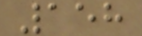158
